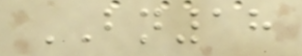BN18
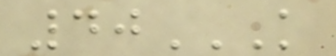40K
